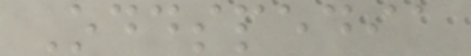Oddspedia
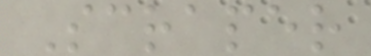Scraper
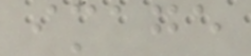image
